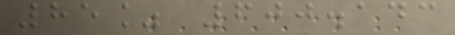85% 600.143
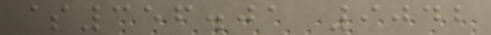$356.01 9042
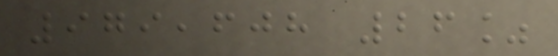979,608 26%
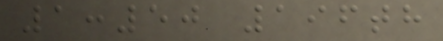1:50 196th
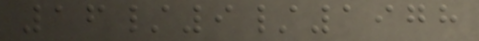16/9/1978
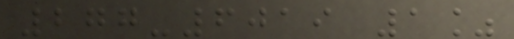277-6019 1%
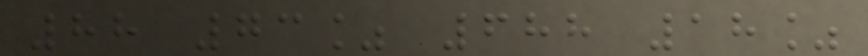88 73% 688 18%
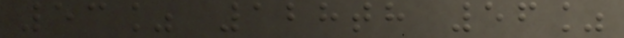53% 128th 56%
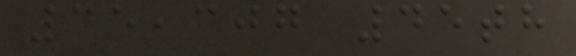35,307 45th
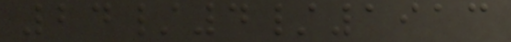24/4/1913
